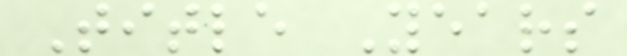Title Years
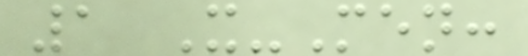1 X-Men:
